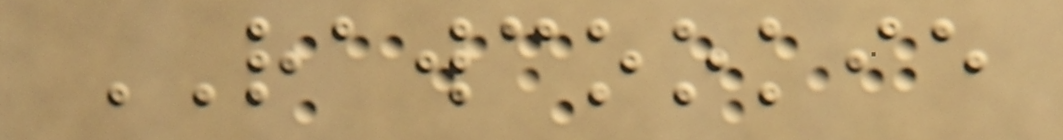RAWCOOKIE
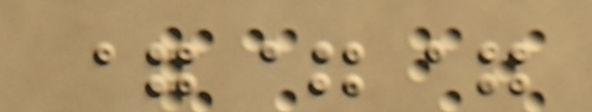===
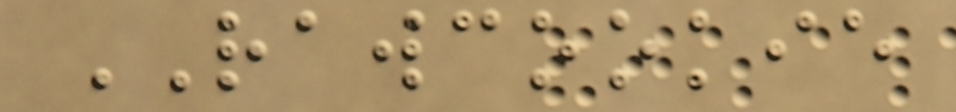RAWCOOKIE
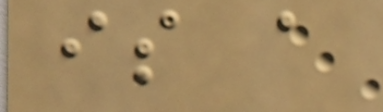is a
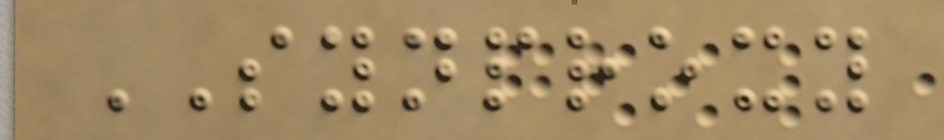SYNPROXY
